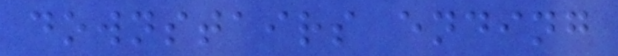downstairs ending
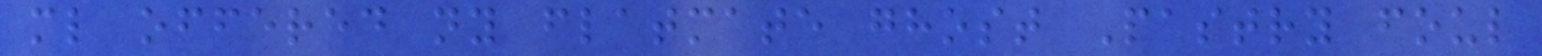ml offered ny flatmate ghost Pastry foul
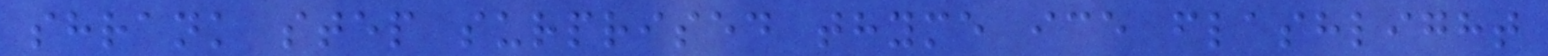shrank step surprised thyme ice flashlight
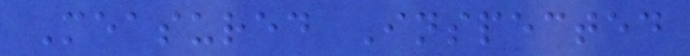Measured Inspected
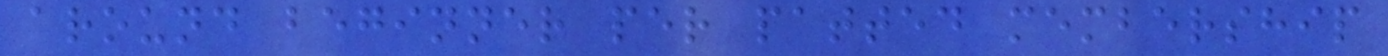around beginner per patted membership
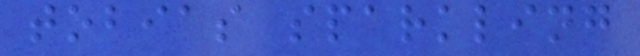tobias sparkling
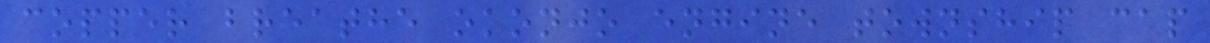copper breathe okonjo engine township cap
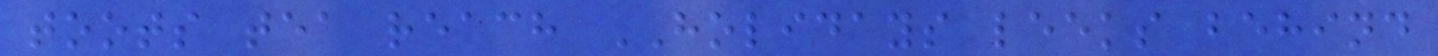toots tea reach HOLIDAYS leeks behind
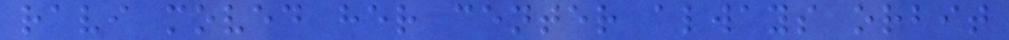ravi moved her center always orbit
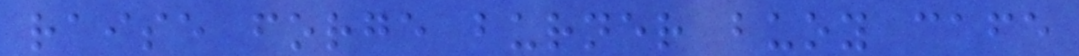raise forge burner buoy cafe
